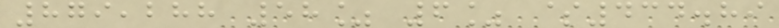879,288 58% 6% $434.89
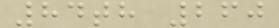84th 260
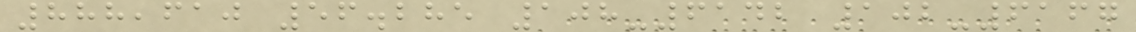888,610 56.285 108-6142 102-6167
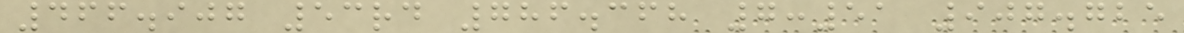466.907 53rd 786.368 7:51 907.725
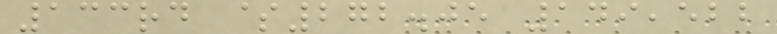133rd $272.05 149,522
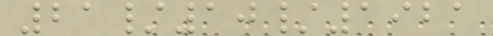21/10/1921
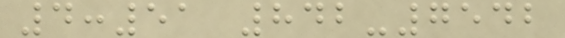4:51 842-7542
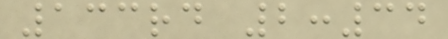133rd 2:34
